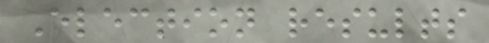Election results
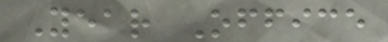Year Office
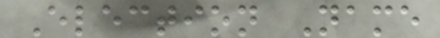Election Name
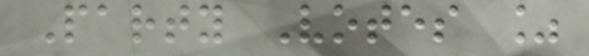Party Votes %
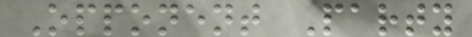Opponent Party
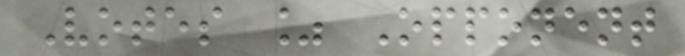Votes % Opponent
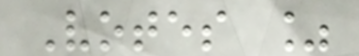Votes %
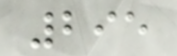295
